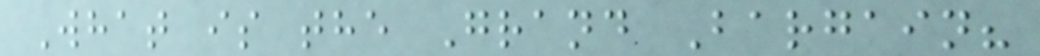What is the Grand Bargain?
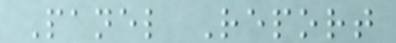Panel Report
